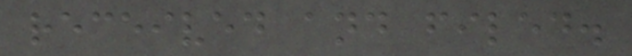received and filed.
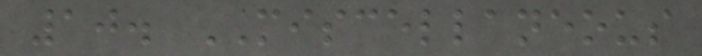10. MISCELLANEOUS
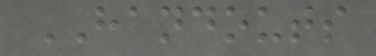HANDOUTS
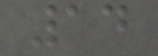14
